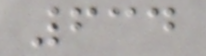634
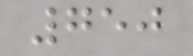750
